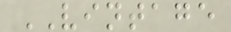VINTAGE
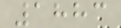1883
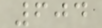604
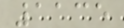1135
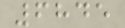6845
